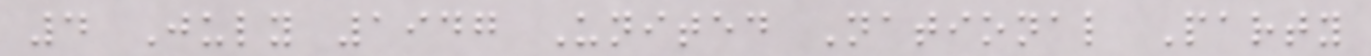4 July 1947 United National Party
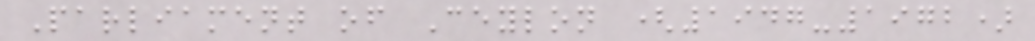Parliament of Ceylon (1947-1972)
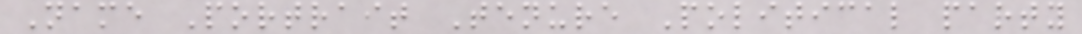Name Portrait Tenure Political party
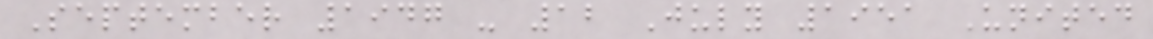September 1947 - 12 July 1951 United
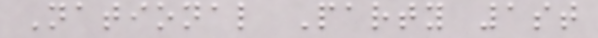National Party 1st
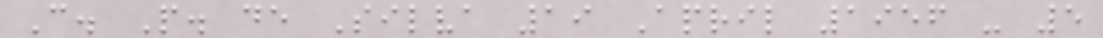C. P. de Silva 19 April 1956 - 5
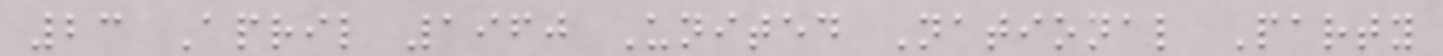23 April 1960 United National Party
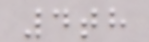4th
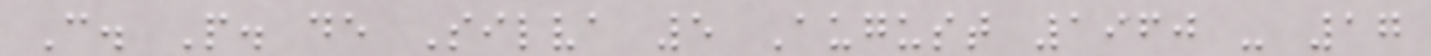C. P. de Silva 5 August 1960 - 17
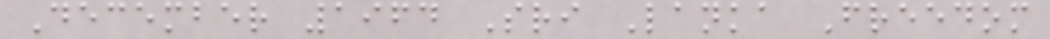December 1964 Sri Lanka Freedom
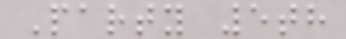Party 5th
